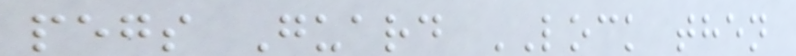pegs Guard LOCK then
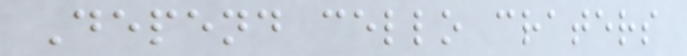Depend cello craters
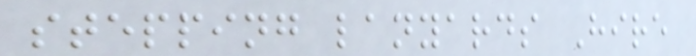stepping lanyards Hire
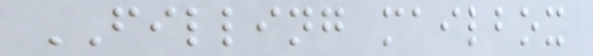FILLING mailbox
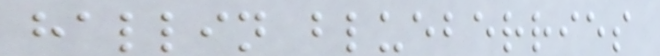hallin blueberries
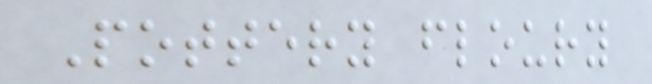Pottery floury
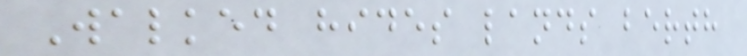Walked hides lands berth
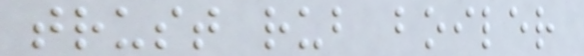trust rub boiler
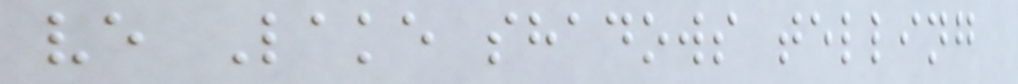ve Lake shadows telling
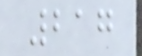217
